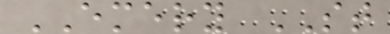EMERY ST
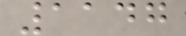1147
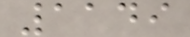1149
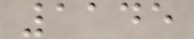1145
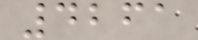4261
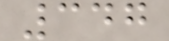347
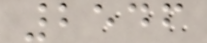2546
